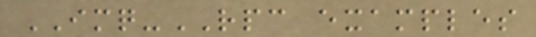IMQ-RPC examples
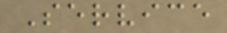Service
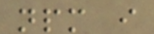npm i
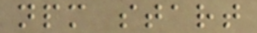npm start
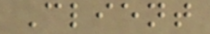Client
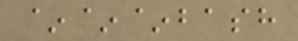~~~bash
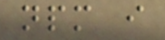npm i
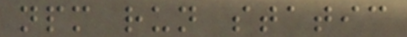npm run static
